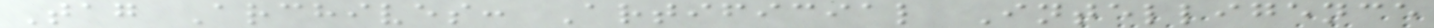Tag Archives: Artificial Intelligence
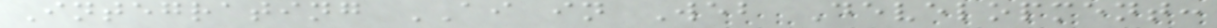Integrating AI in Web Development:
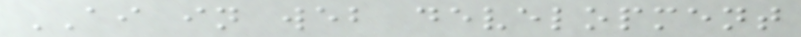AI in web development
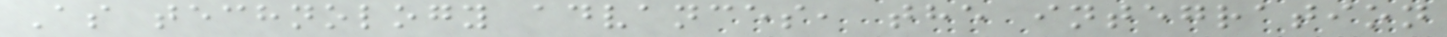As technology advances, the integration
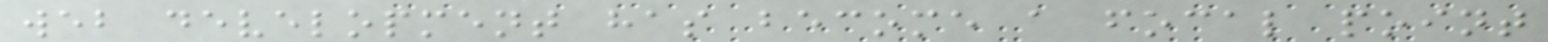web development has become a focal point
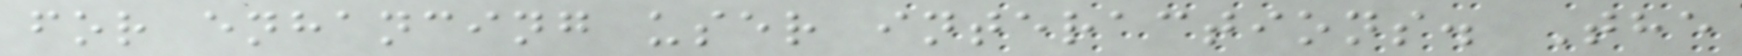for enhancing user interactions. The
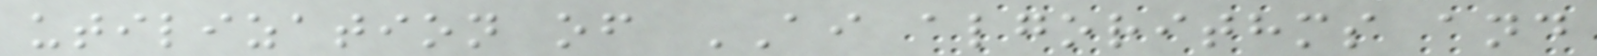utilization of AI algorithms and
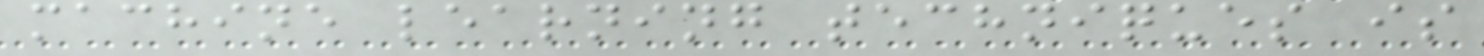machine learning techniques is
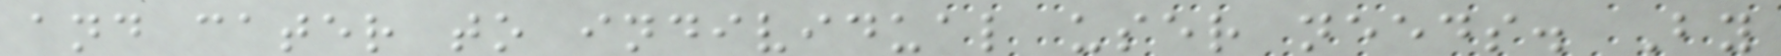and cater to individual user needs. By
